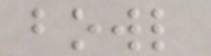bowl
